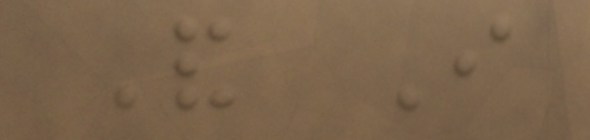And I
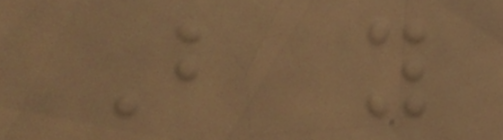But you
